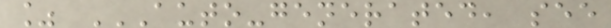% AUTO-GENERATED, SEE
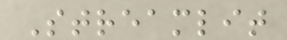Streamlit
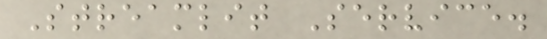Streamlit Service.
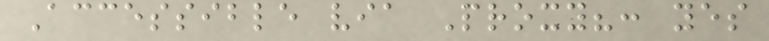Accessible via Proxy?: yes
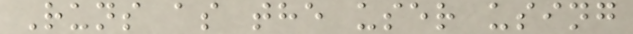Runs as the user using
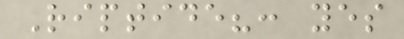Riptide?: yes
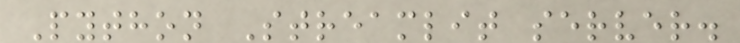Python Streamlit server.
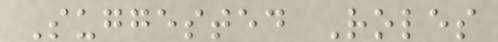Suggested Roles
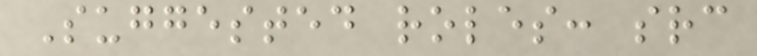Suggested roles: src
